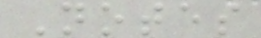Notes
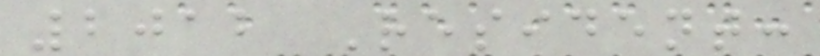2012 Resident:
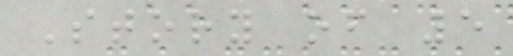Story of 5
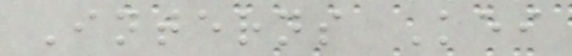Interns Kei
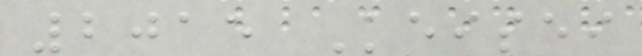2015 Keisei
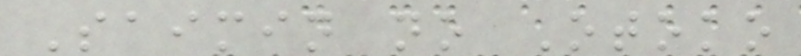Saimin no Otoko
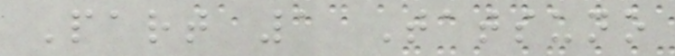Part 1 Tatsuno
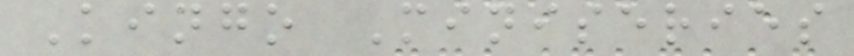Kingo Miniseries
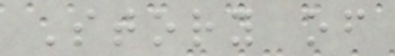Story of
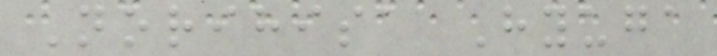Norihisa Hyuga
